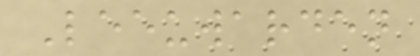Leeuwarden
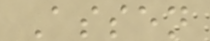Assen
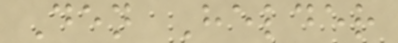Den Helder
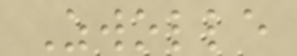Zwolle
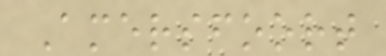Amersfoort
